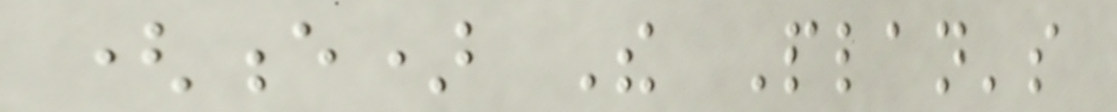(e) The Plan's
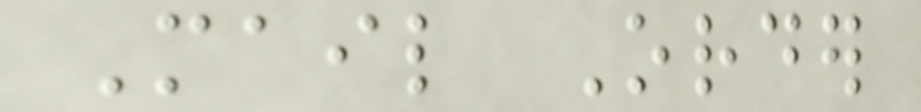Mail Order
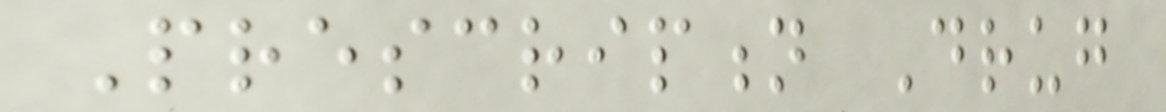Prescription Drug
